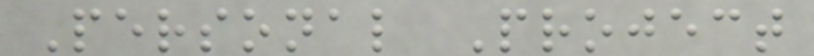Personal Project
